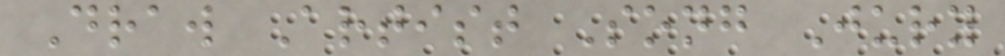Draw Artist Song Jury
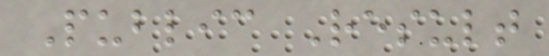Public Result
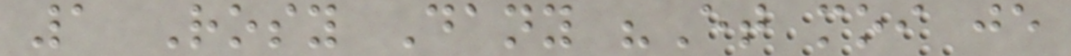1 Rosy Dany "Et moi je
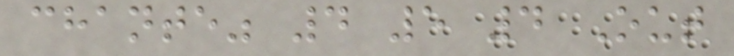chante" 4 5 4 Out
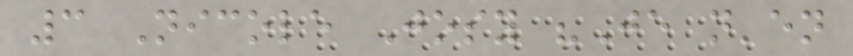3 Nicole Josy "Je n'en
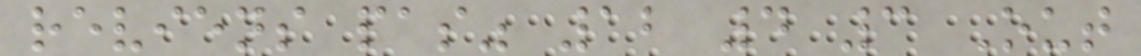reviens pas" 12 4 3 Out
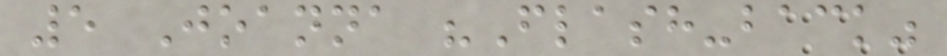5 Joanna "Flash-back"
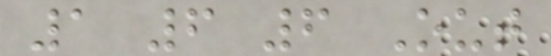1 6 6 Out
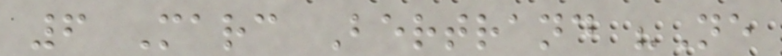6 Marc Bertrand "Ne
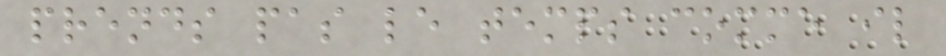prends pas le temps comme il
